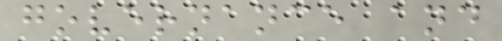governance and
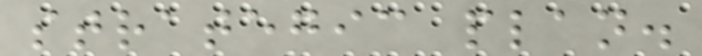strategic plan.
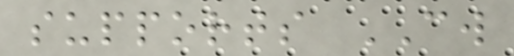supports CW
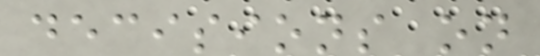decisions on
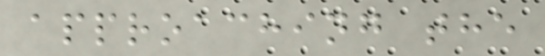approaching the
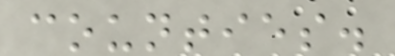counties.
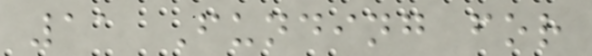11 Funding for
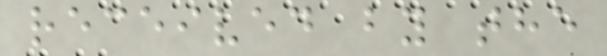received by the
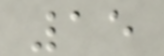15
